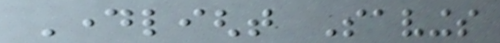Daylight Savings
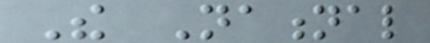The National
